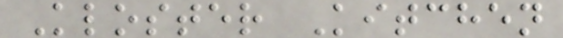Kloster Kitchen
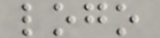logo
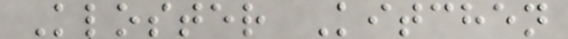Kloster Kitchen
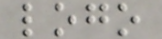logo
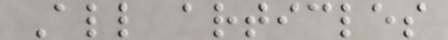All articles
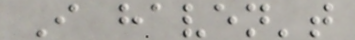I haven't
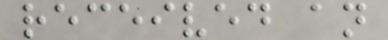received an
